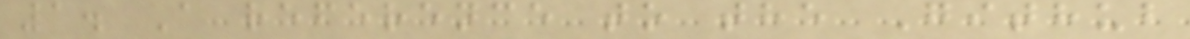1. A reference to the Github
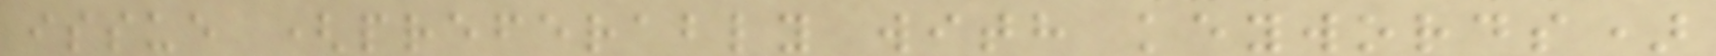issue (preferably with keywords)
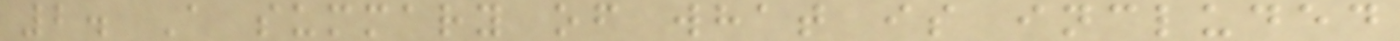2. A summary of what is included
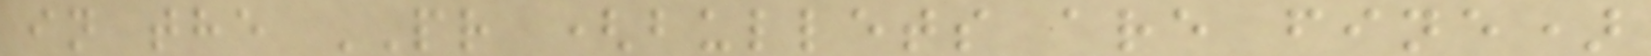in the PR (bullets are fine)
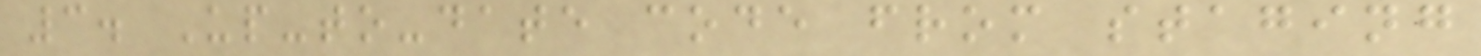3. Up-to-date code from staging
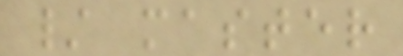/ master
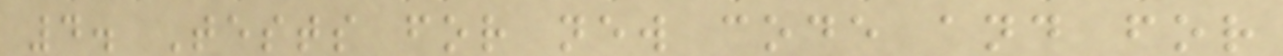4. Tests for new code and for
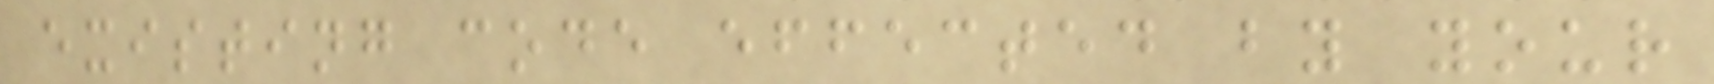existing code effected by your
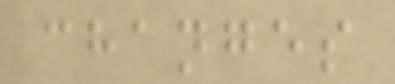changes
